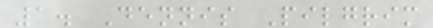1. Dennis Pilgrim
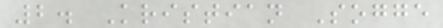2. Kristian Sogge
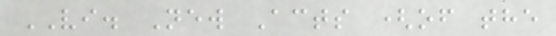VI. New Acts (of the
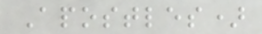Apostles)
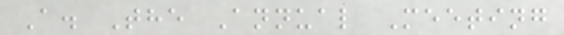A. The Annual Meeting
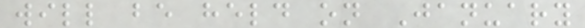will be held on January
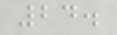24.
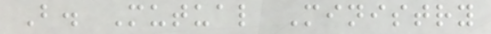B. Mutual Ministry
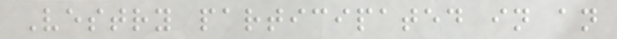Vestry participated in an
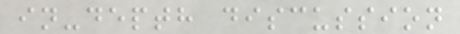in-depth discussion
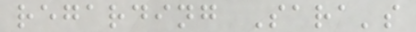regarding Sara's
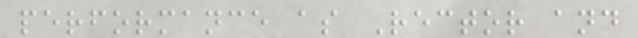performance as Rector and
